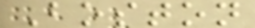Boston
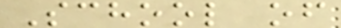School of
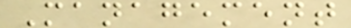Management
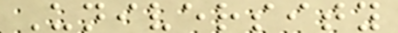University
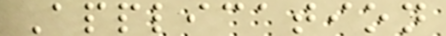Application
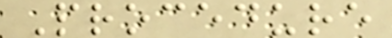Procedure
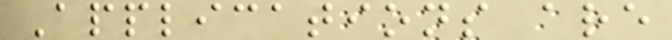Applications are
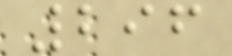296
